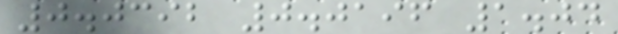0.0392 0.0196 1.04
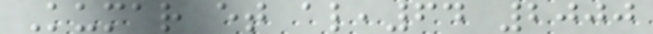Kumar et al,64 2000
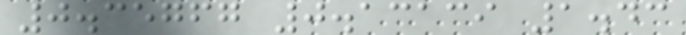0.35767 0.13139 1.43
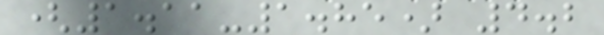(1.11-1.85) 4.2
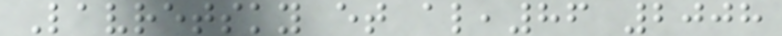Lavretsky et al,86 2008
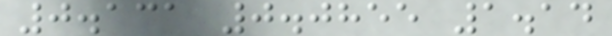0.131 0.0855 1.14
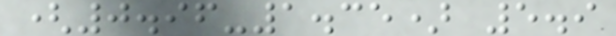(0.96-1.35) 5.9
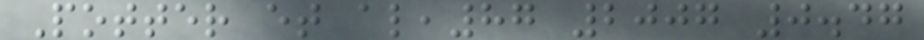Potter et al,87 2007 0.47
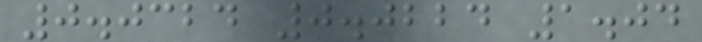0.0324 0.0224 1.04
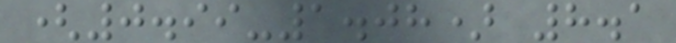(0.99-1.08) 8.1
